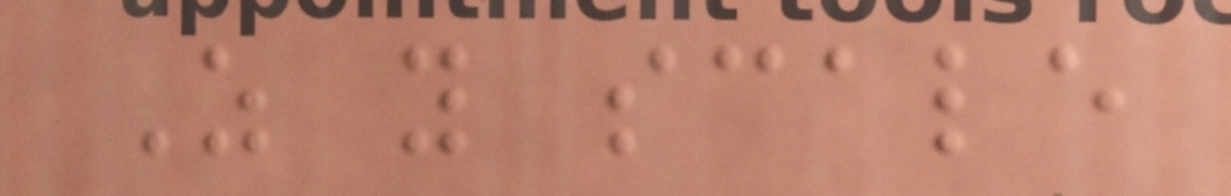As you scale
